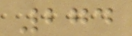274
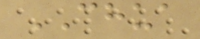CHUA
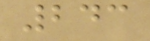243
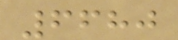6680
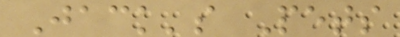Jack's Pets
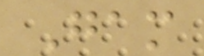Gam
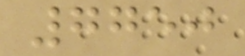7750
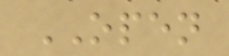OPEN
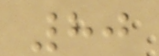80
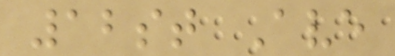12st Ave
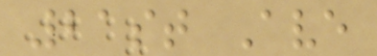21st Ave
